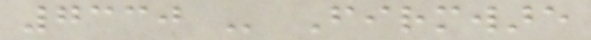7330 - Firmware
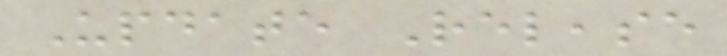Update Release
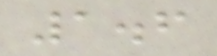1.6
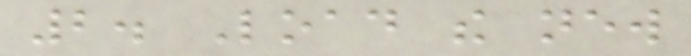2. Load the new
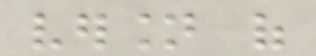version of
